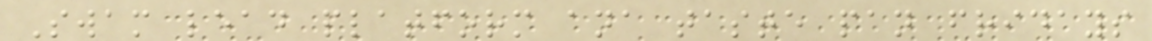Swam lead platform ana taste pan fridays
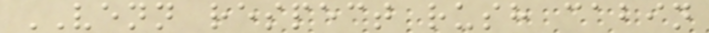VENN respect rush cabin
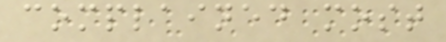complained most
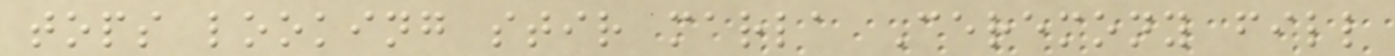tops looking stir marla Ceremony fill
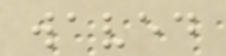waved
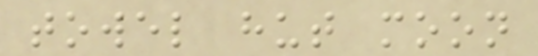towel hut moon
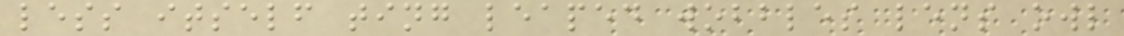less itself ting leaped wobbles lens owl
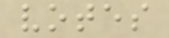votes
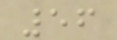56
